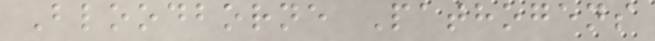Bloodborne Pathogens
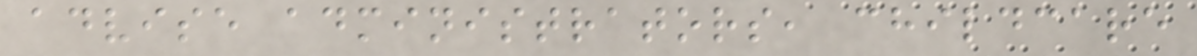advise administrators, childcare
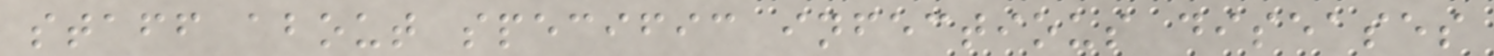staff about specific infectious diseases
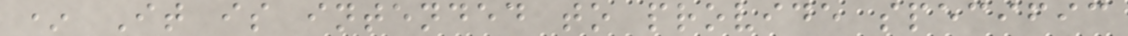* It is intended to provide specific
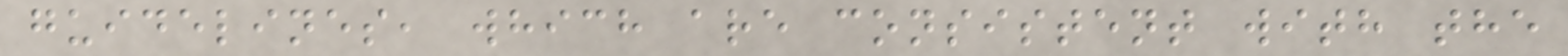guidelines, which are consistent with the
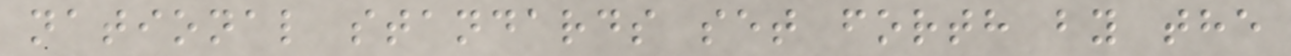national standards set forth by the
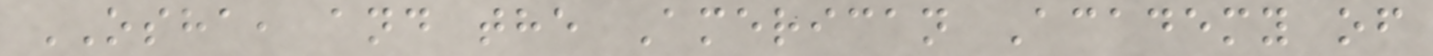OSHA, and the American Academy of
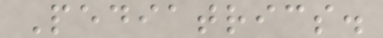Pediatrics.
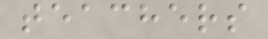teachers
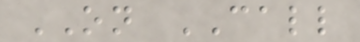ON CALL
